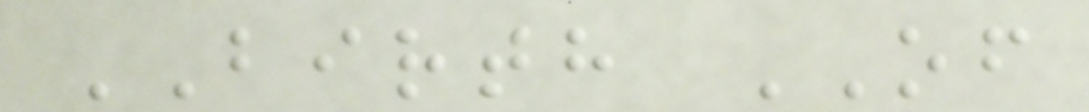BIRTH OF
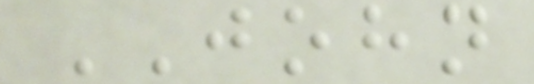JOHN
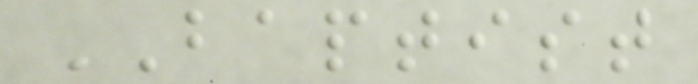BAPTIST
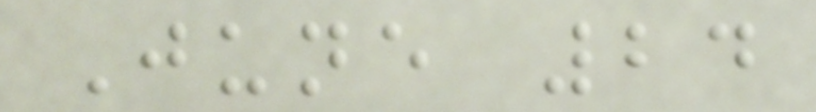June 24
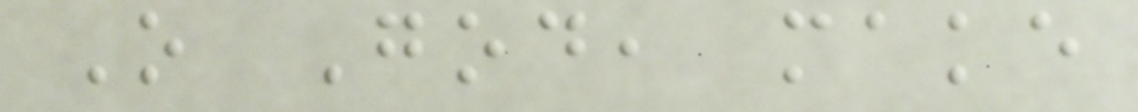O God, make
